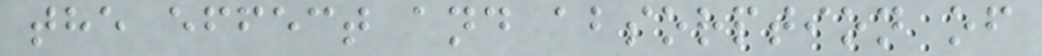the effect and absorption of
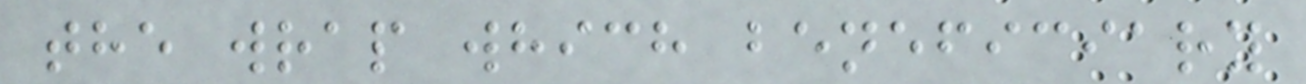the wrap which beneficiary
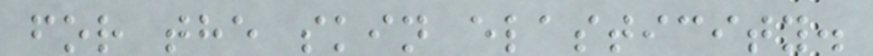for the skin elasticity.
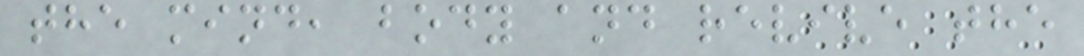the mind, body and revive the
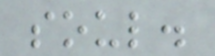soul.
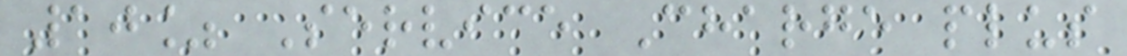10% Service Charge plus
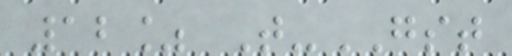12% T-GST
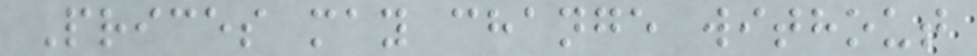Prices may change without
